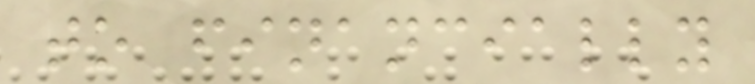to financially
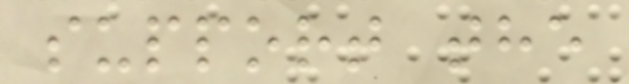support the
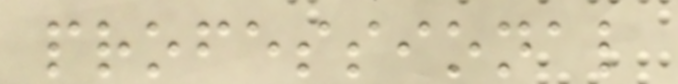professional
